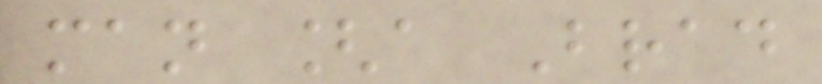man [a Brad
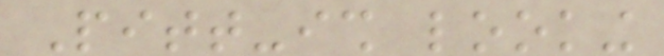Pitt-ish looking
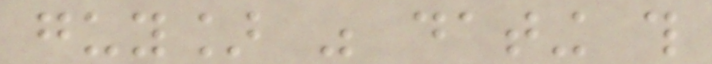guy] was dating this
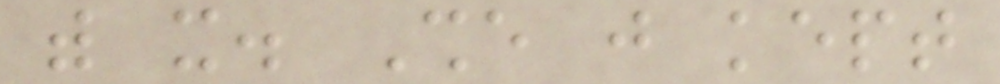with it. She just kept
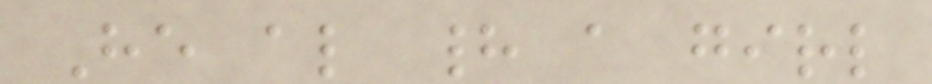He also had a girl
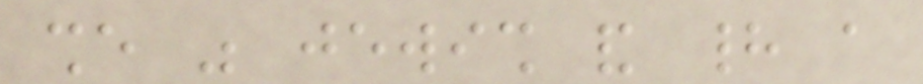she was jewish and had a
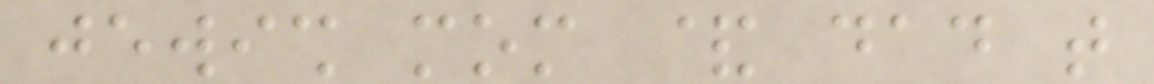jewish mom & dad that
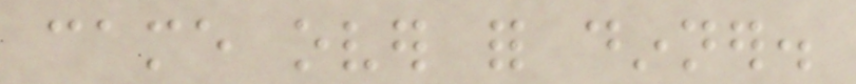came over for dinner.
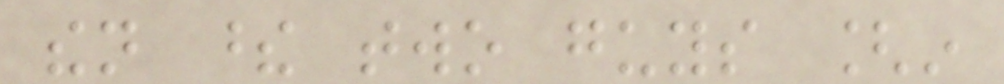then these two guys [in
